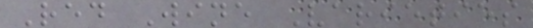Red Wine Varieties
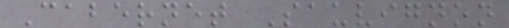Cabernet Sauvignon
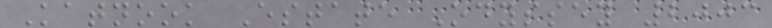Katnook Estate Odyssey 2003
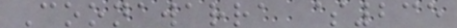Coonawarra $235
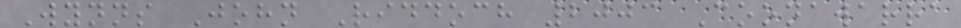Wynns John Riddoch 2003 Coonawarra
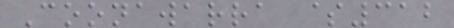Coonawarra $312
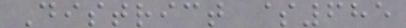District $685
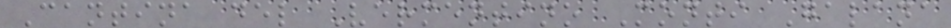Cantina del Vermentino Monti Galana
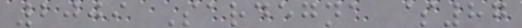2009 Sardegna $87
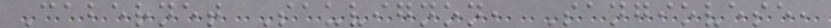Cabernet Sauvignon, Sangiovese,
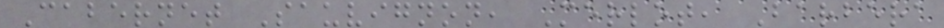Cabernet Sauvignon, Merlot, Barbera
